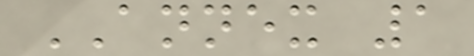ANNEX 1
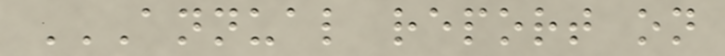ANNUAL REPORT ON
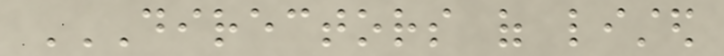DIRECTORS OF LISTED
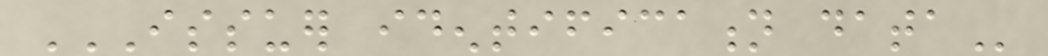ISSUER IDENTIFICATION DATA
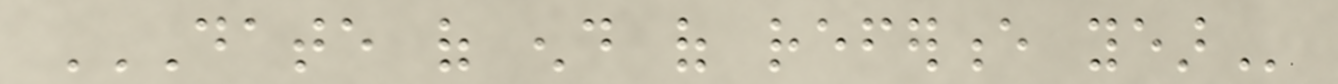DATE OF END OF REFERENCE YEAR
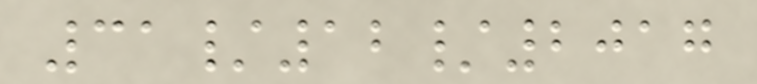31/12/2017
